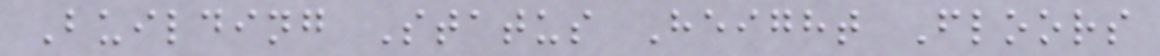Building Status Height Floors
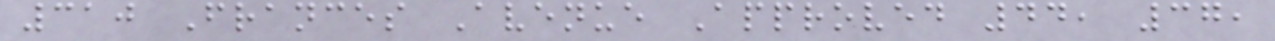310 Frances Avenue Approved 44, 37,
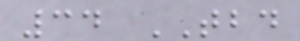34 TBD
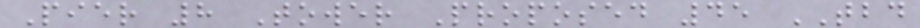Pier 8 Tower Proposed 45 TBD
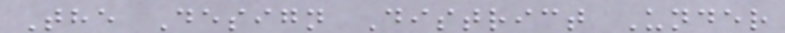The Design District Under
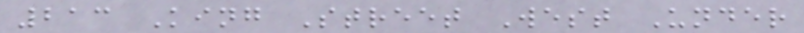213 King Street West Under
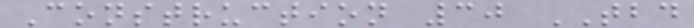Construction 30 TBD
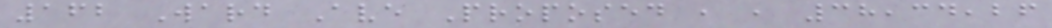162 Ward Ave Proposed , , 38,34,26
